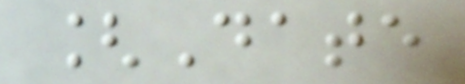[Date
